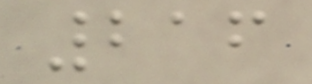216
